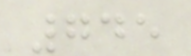745
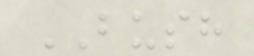BUSH
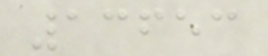13653
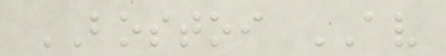BOSTOI AV
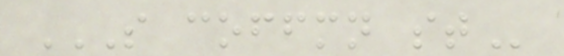S COFFMN ST
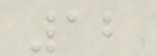12
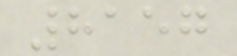8157
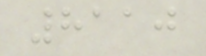8110
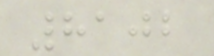8102
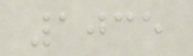1035
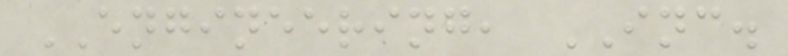ENGINEERING, INC.
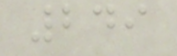249
